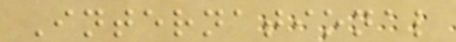International
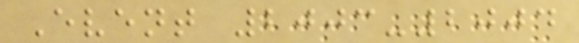Event 2003-2004
